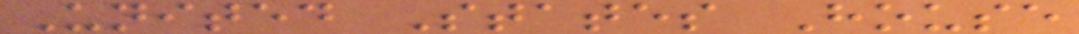United States House
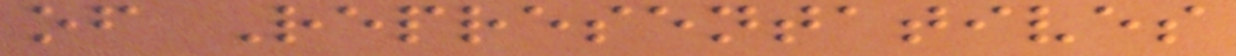of Representatives
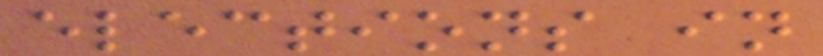elections in
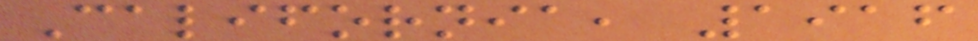California, 1916
